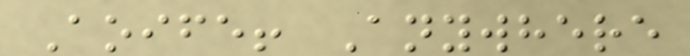Aoife! Anywhere
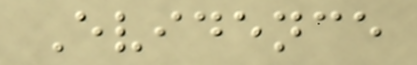Evidence
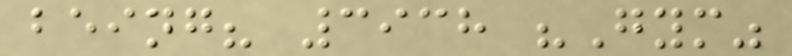being? 3938 "Gym"
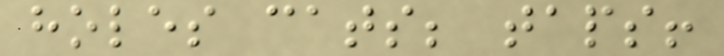holes cats; taps!
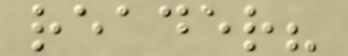reader?
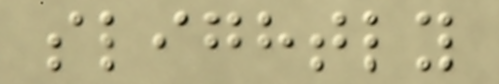slightly
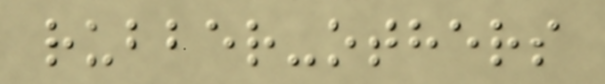rubber-others
